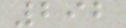292
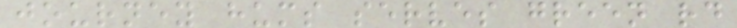journey hums serves green rd
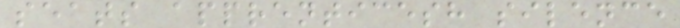seats apprenticesh silence
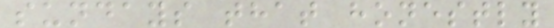sundays that honestly
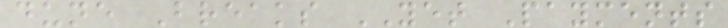dune Breaks YET Payments
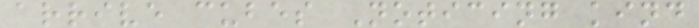arrive cubes Noticing kind
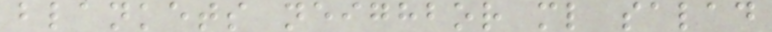blankets neighbor ml salad
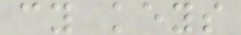cy keys
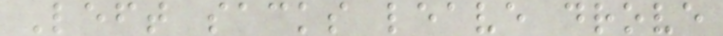Left sacks leave drove
